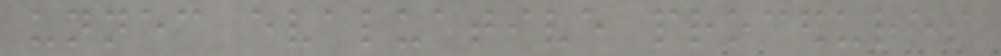unnecessary evaluative procedures
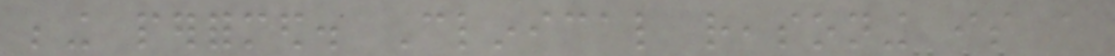being performed. Clinical reasoning is a
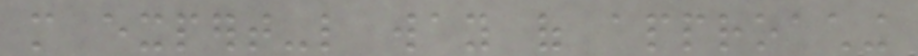more expert-like way of approaching
